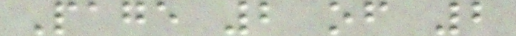Page 2 of 2
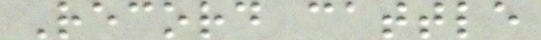Record cattle
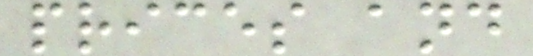prices and
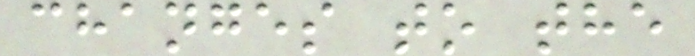changes to the
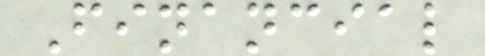Financial
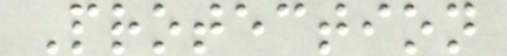Protection
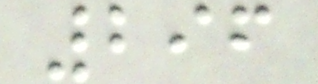296
